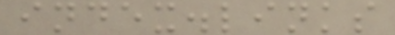index.links
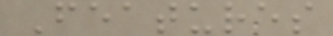Features
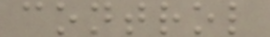control
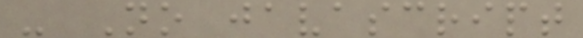- No javascript
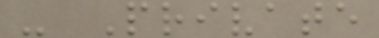- Private
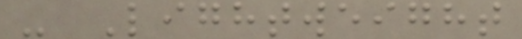- Lightweight
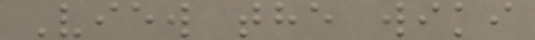View the wiki
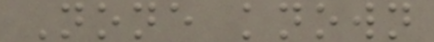None known
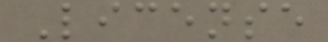License
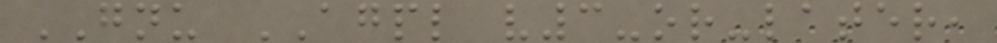GNU AGPL v3-or-later,
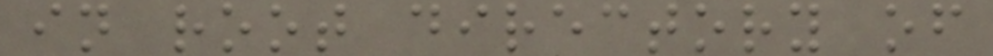in root directory of
